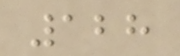128
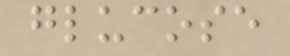glucose
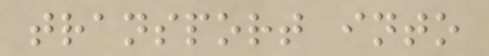transport into
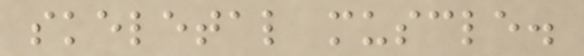skeletal muscle.
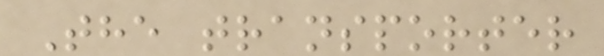The transporter
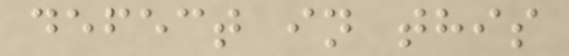defect in this
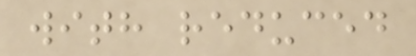with reduced
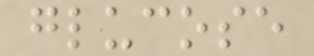glucose
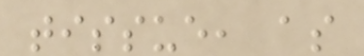tissue, as
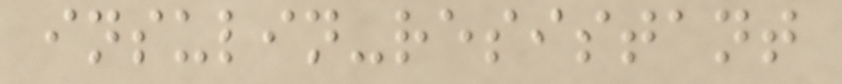insulin-resistant
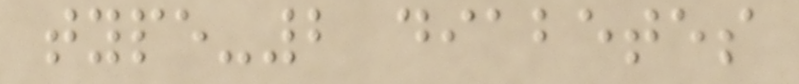type-2 diabetes
